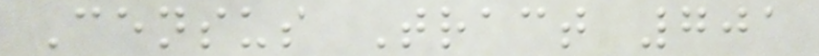Census Tract 701
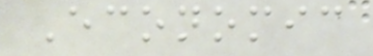Economic
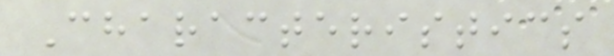Characteristics
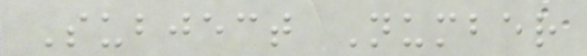Subject Number
